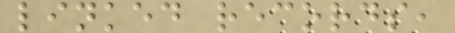linked records,
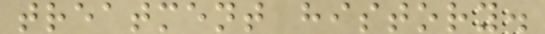treatment history.
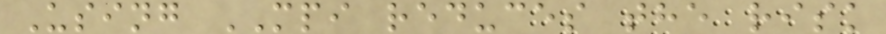Using MPI reduces the risk
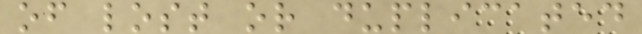of lost or duplicated
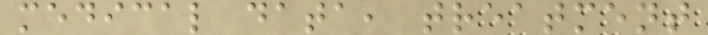medical data, treatment
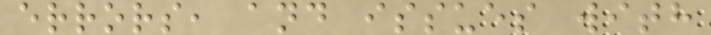errors, and issues with
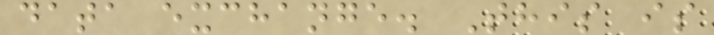data exchange. This is
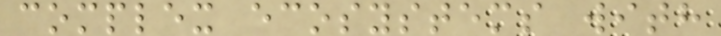complex ecosystems with
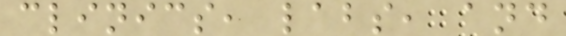clinics, labs, and
